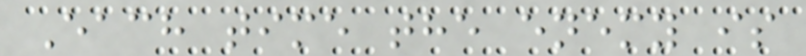Each time the enemy is
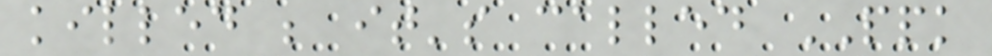killed ; it's called PPK
